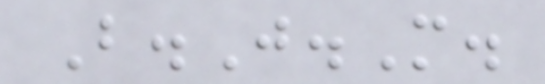B.J.M.
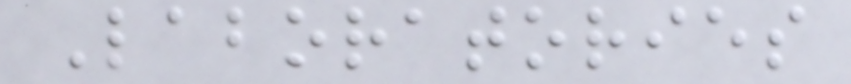Laboratories
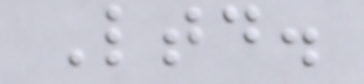Ltd.
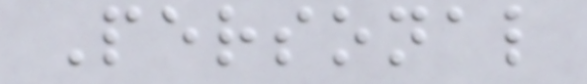Personal
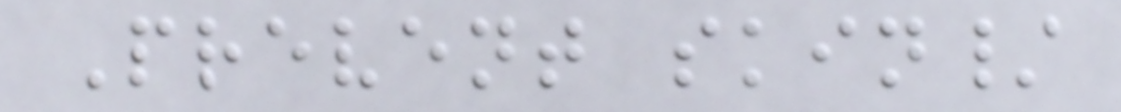Prevent skin/
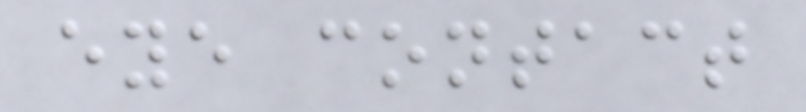eye contact
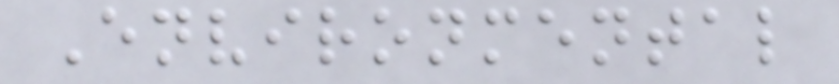Environmental
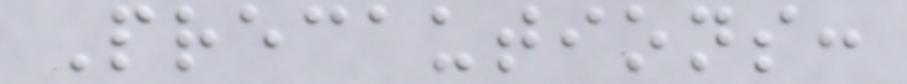Precautions:
